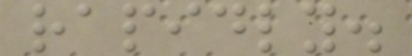rapidly.
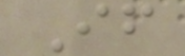If
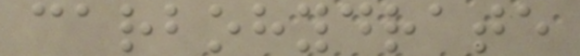carbohydrate
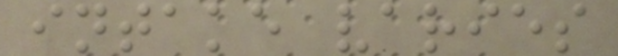intake varies
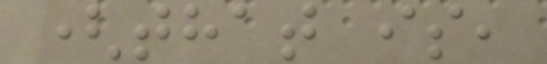(that is,
